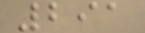291
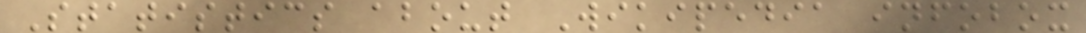Statistics about Wikipedia infobox
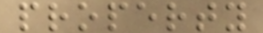property
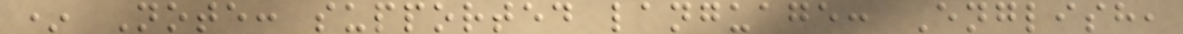* Note: supported language: English,
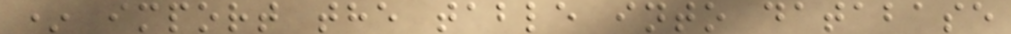* import the table into database
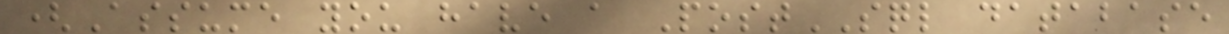(Assume you have a PostSQL database
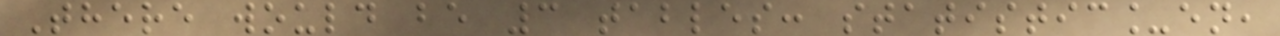There would be 3 tables: statistic_en,
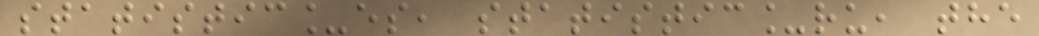statistic_es, statistic_ru, the
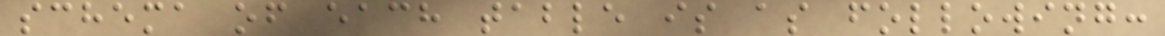schema of each table is as following:
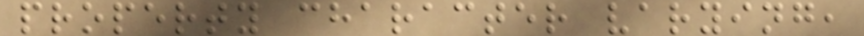property character varying,
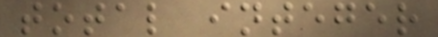total integer
